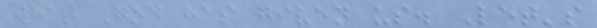what God has given us. Let's
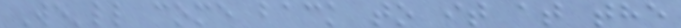We'll come back to it at the
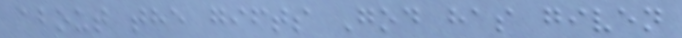about the gifts God has given
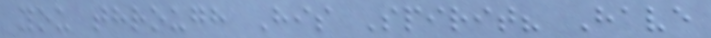you through His Spirit? Have
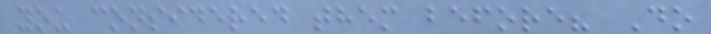you considered them before? Do
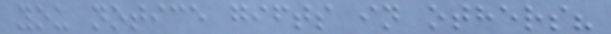you notice gifts in others?
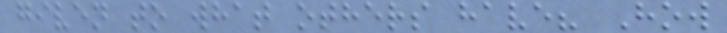given to what others have? How
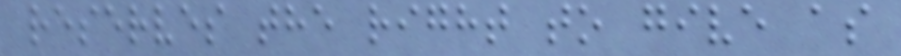reserves the right to give as
